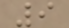9
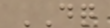DQ
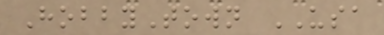HobbyTown USA
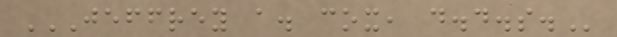JEFFREY A. COX, D.D.S.
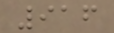916
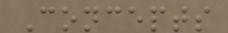Concepts
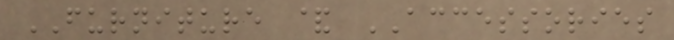FURNITURE & ACCESSORIES
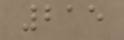215
